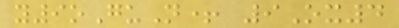y9oGuN+ 9Ox4
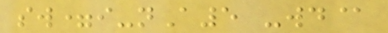sw=i-nA5 -wd@
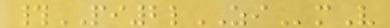#PI2lZImV
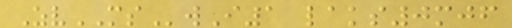ZvMSwI1 laks0mjf
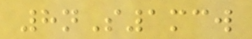8nS1mcw
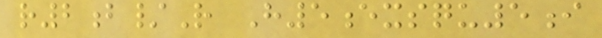r2b/R H5exsqu5i
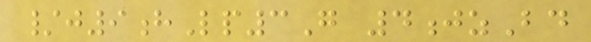/j9hLp3G 4jzBd
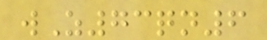wZ73qn6
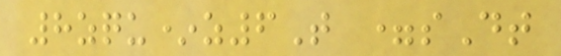8zqu*z6T =sDt
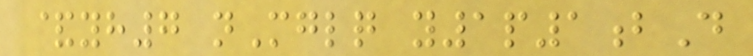&yh7 nMglq y1p1bD
